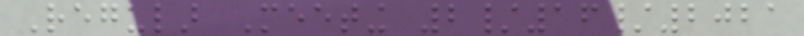Regular Meeting 2/16/2021
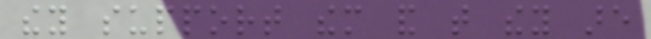they support them and that they are
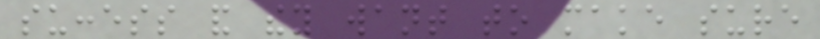success and they want to make sure
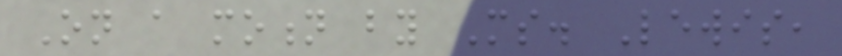On a motion by Ms. Lewis,
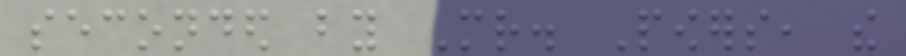seconded by Mr. Powers, the
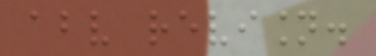above revision.
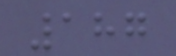187
